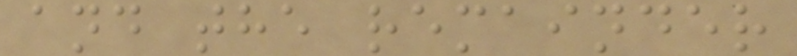and the remainder
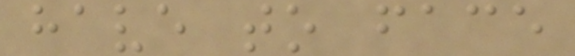have to face
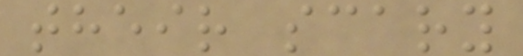their scary
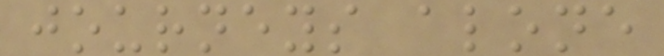journeys alone
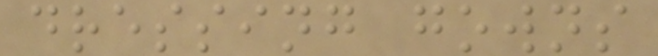dressing gowns
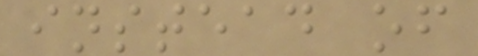instead of
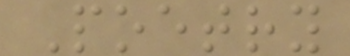Poetry
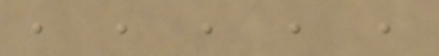, , , , ,
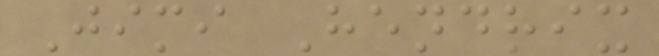Jimi Hendrix
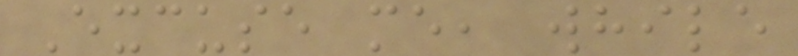Excuse me, while
